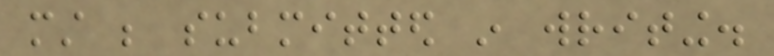must be submitted in writing.
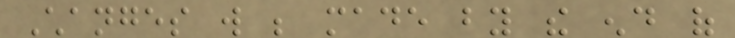Changes will be made by the end of
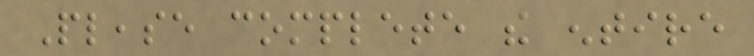Please complete the entire
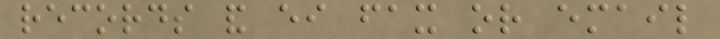records and either fax or email
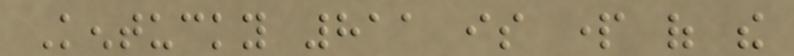Kentucky 811 is part of the
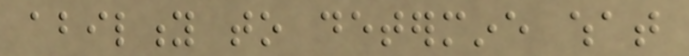ability to determine what
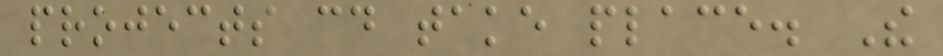projects could take place. The
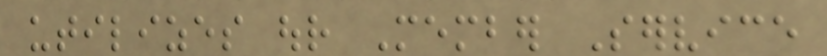utilizes our Member Service
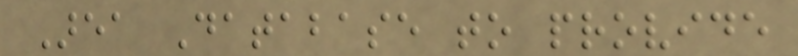Area Database to provide
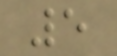5
